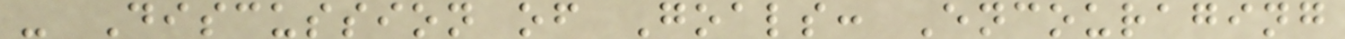- Discussion of Goals: Encouraging
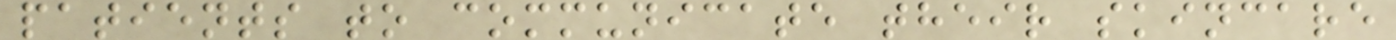patients to communicate their skincare
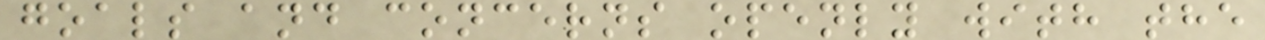goals and concerns openly with the
